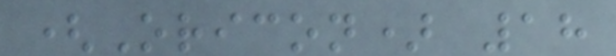(Oricon) 18
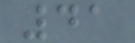41
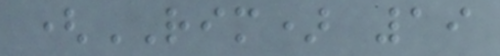(RIM) 19
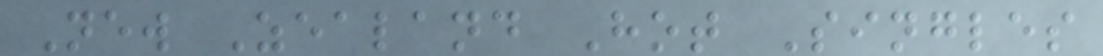New Zealand Hot Singles
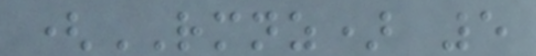(RMNZ) 5
